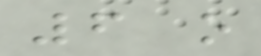6 o
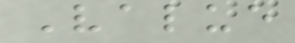Value
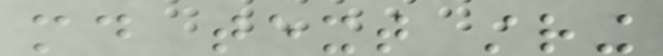md text string
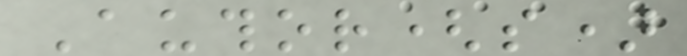Author(s)
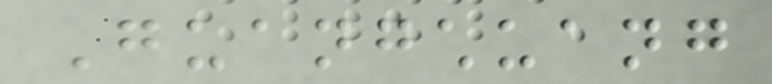Guangchuang
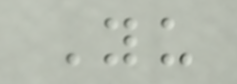Yu
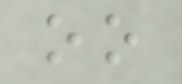oo
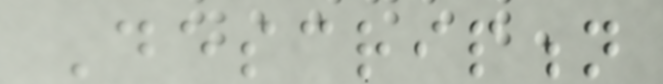Description
